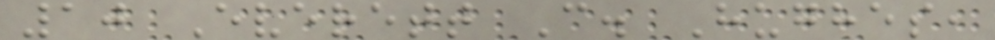10 Everett C. Hughes,
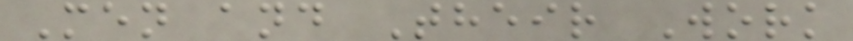Men and Their Work
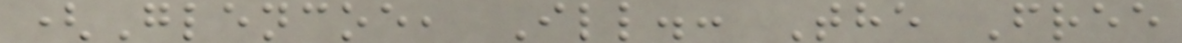(Glencoe, Ill.: The Free
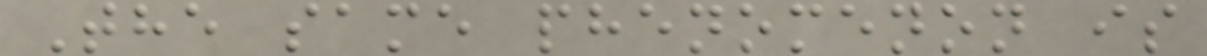The same phenomenon is
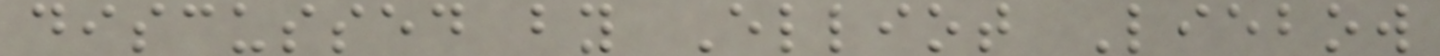discussed by Elliot Liebow
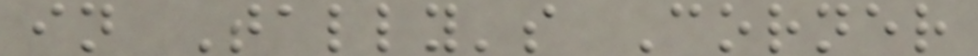in Tally's Corner
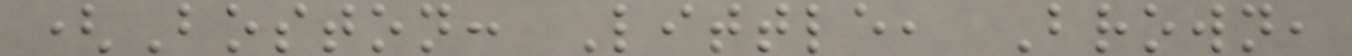(Boston: Little, Brown,
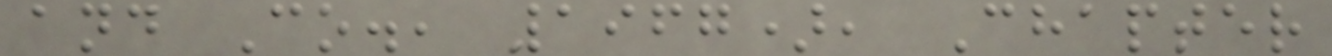and Co., 1967), Chapter
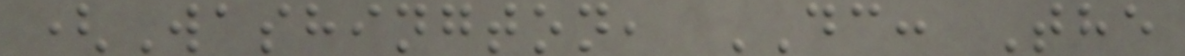(Washington, DC: The
